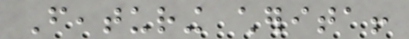Featuring cherita!
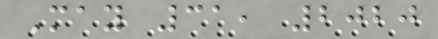May 31, 2020
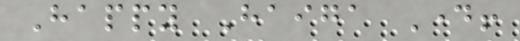Happy Haiga Day!
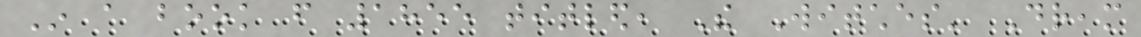In a book from 1855 titled, The Witches' Dream
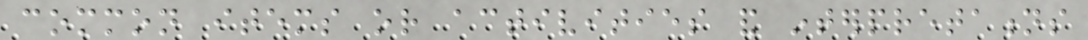common items or activities and interpretations
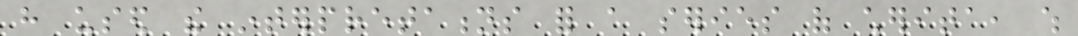have used the interpretations for a series of cherita, which
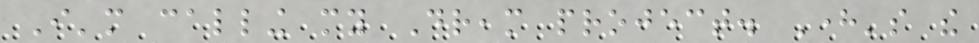I'm calling my Dream project. Here's the
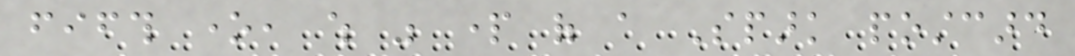fifth one, which was part of a Spark postcard
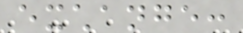exchange:
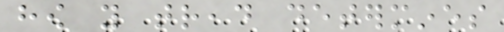how you tread determines
